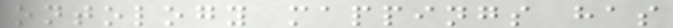ontology mappings has
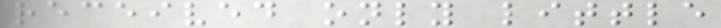received only little
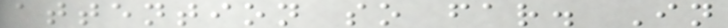attention so far. In
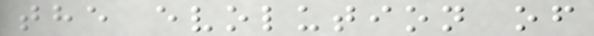the evolution of
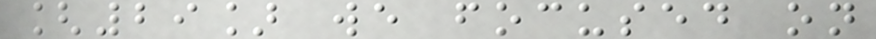[29] we focused on
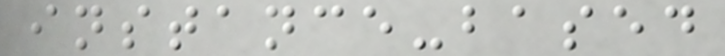instance-based
